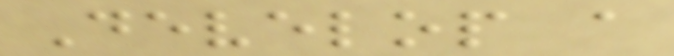Develop a
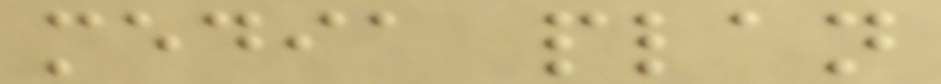media plan
